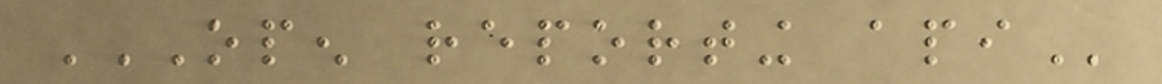OPEN REPORTING API
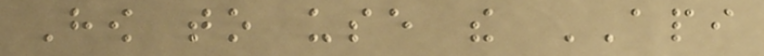How to use the API
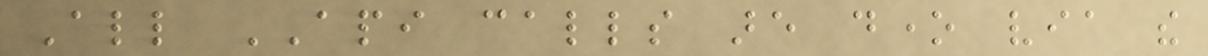All API calls are done via the
